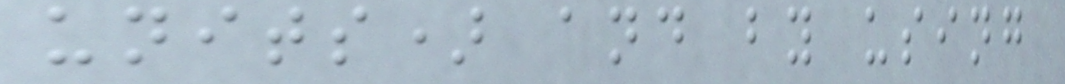units) and by using
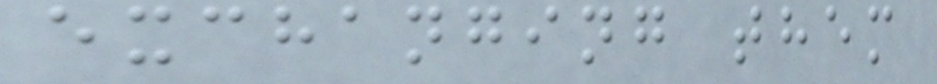exchanging them
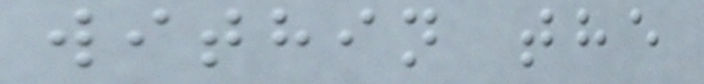within the
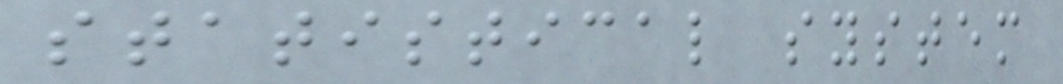statistical system
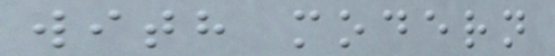with modern
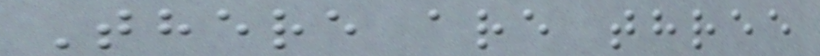There are three
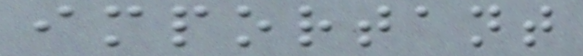important
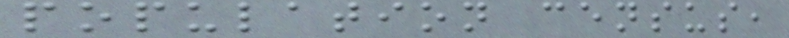population census,
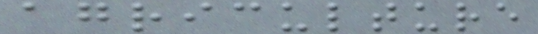agriculture
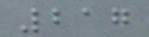217
